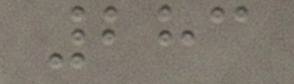283
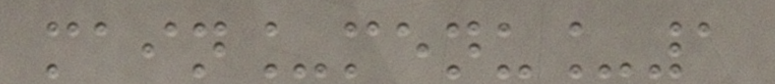main_menu_1
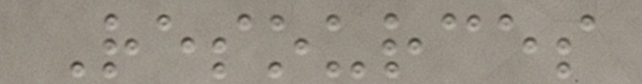Resources
